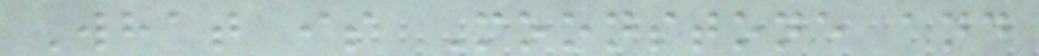What is Moonstone and
